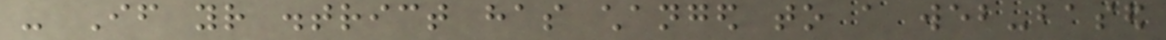- If your district has changed to a web-based
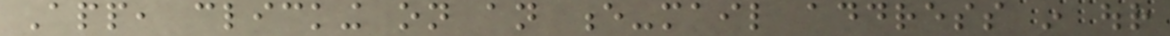App, clicking on an e-mail address in our
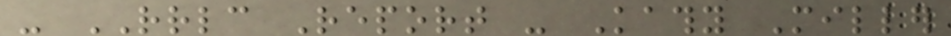- RRLC Report - Kathy Miller
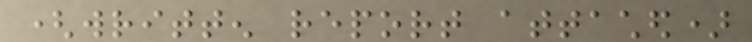(written report attached)
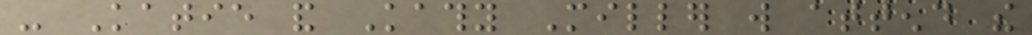- Katie and Kathy Miller will attend the
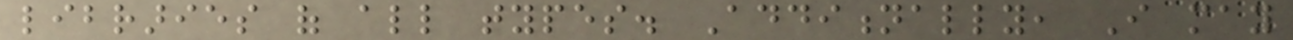libraries of all types. Additionally, I may
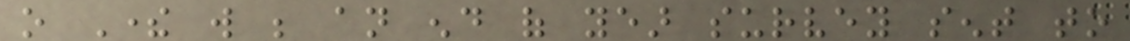o There will be an end of year survey sent to
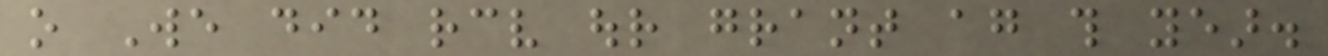o We did receive our grant again this year.
